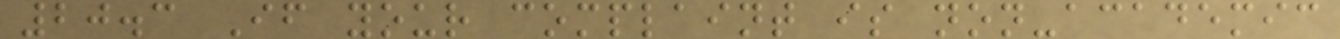20.3 If your complaint is non-academic
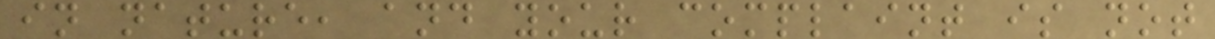in nature, and your complaint is not
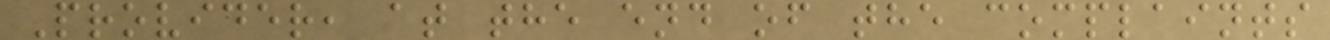Provider, at the end of the complaints
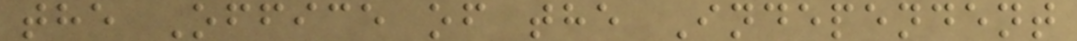the Office of the Independent
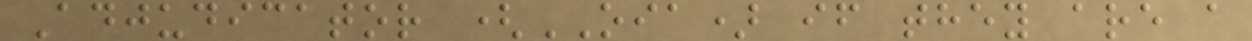Adjudicator (OIA) if they are a
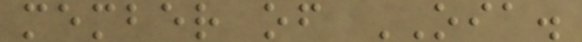member of OIA.
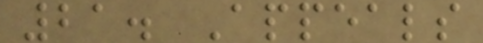21. Appeals
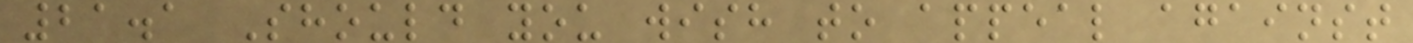21.1 Should you wish to appeal against
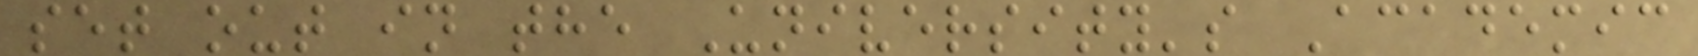set out in the University's Academic
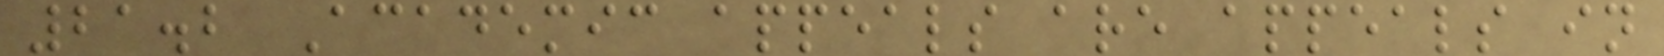21.2 Academic appeals are appeals in
